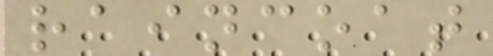raincoat
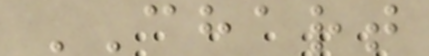CHART
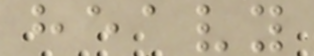heavy
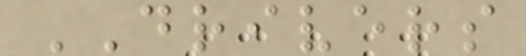DRIVERS
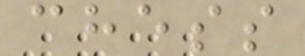chess
